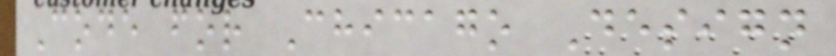Code for Chicago Design
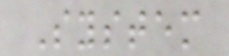System
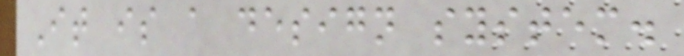It is a design system.
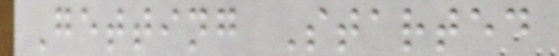Getting Started
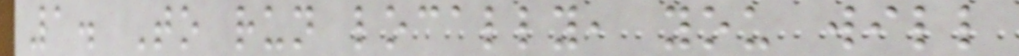1. To run locally, you will
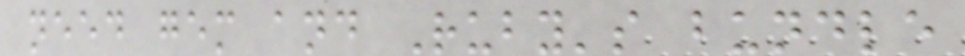need gem and Ruby's bundle
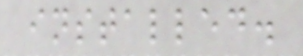installed.
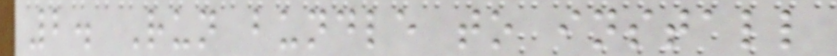2. Run bundle to install
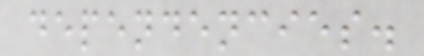dependencies.
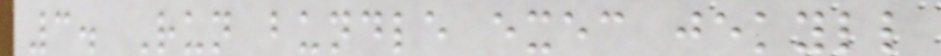3. Run bundle exec jekyll
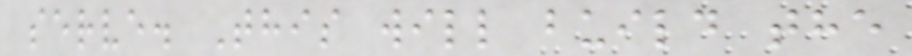serve. This will build the
